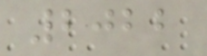2022
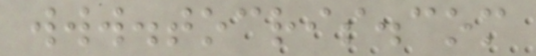www.tocris.com
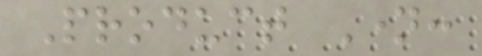Product Name:
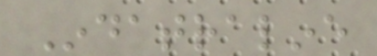Indatraline
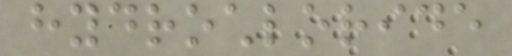hydrochloride
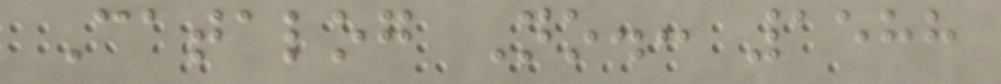Catalog No.: 1588
